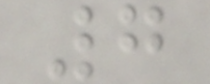7
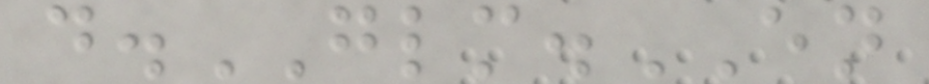d.GLM.EN
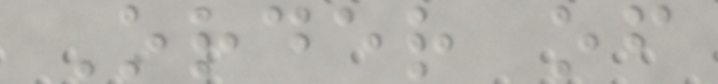Order of
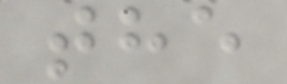the
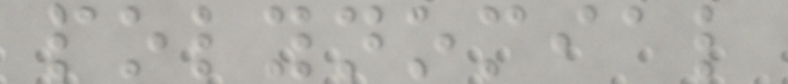polynomial
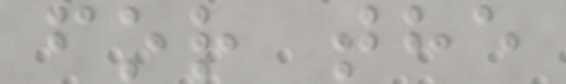for the
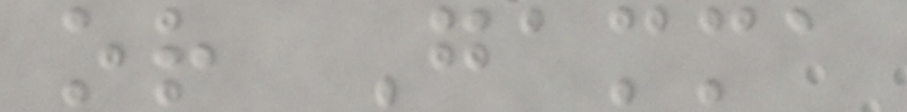or Gamma
